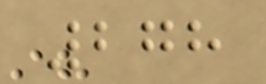278
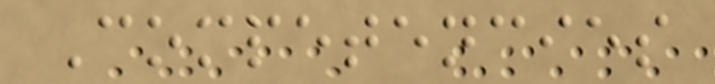Competencies
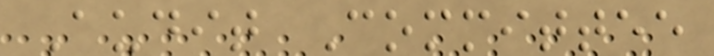Audit Committee
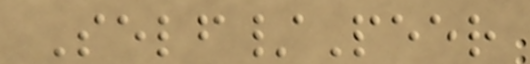Self/Peer
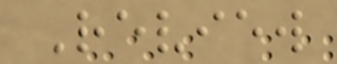Review
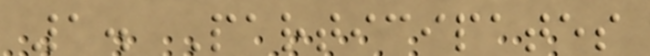1. Participates
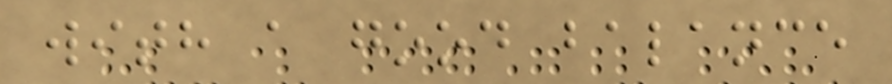with a good balance
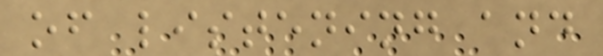of listening and
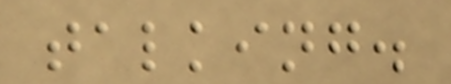talking.
